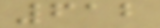612
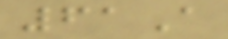61A
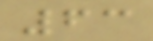63
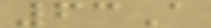63A
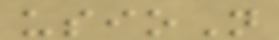usioN
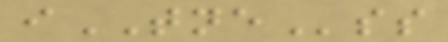iTNEss
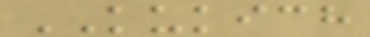KUKICH
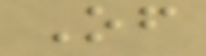Of
